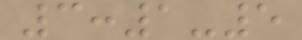3:1-5
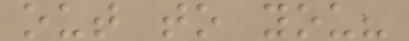out to you?
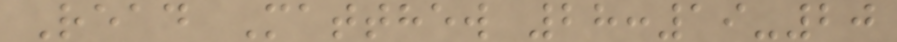Read Matthew 28:19-20
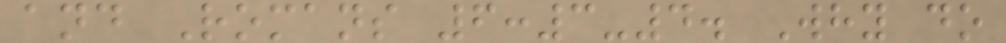and Romans 6:3-4. Why do
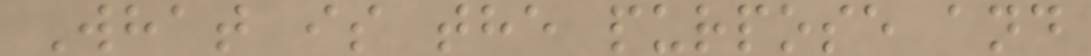What is the purpose and
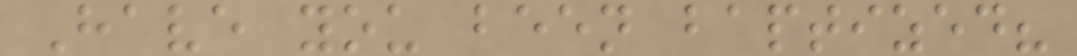Have you been baptized?
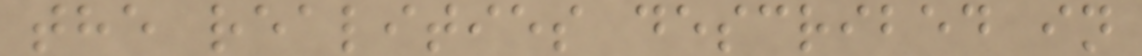the realities described in
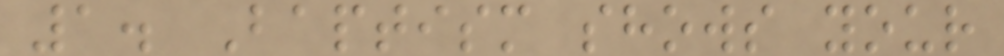1. Baptism shows your
